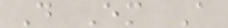D Em A
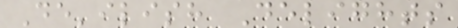De'ilish Delights
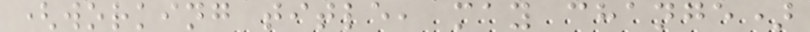(working title, may change)
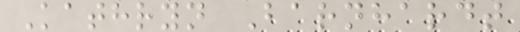Kathryn Barnhardt
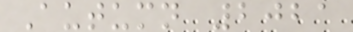Autumn 2021
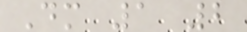Dm 1 2
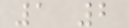1 2
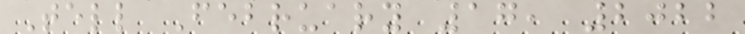Tell February 17, 2022
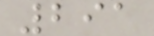291
